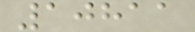10811
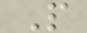P
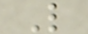L
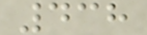438
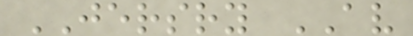JERSRY AV
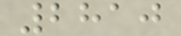2810
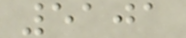5101
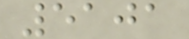5101
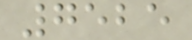7525
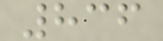836
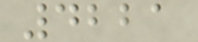4221
